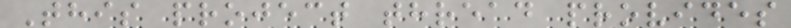This project thread provides
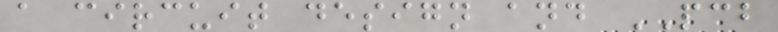a circuit design and PCB
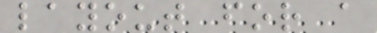layout for a
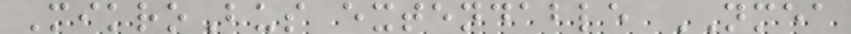MikroBus extendable NMEA
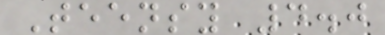Teensy 4.0
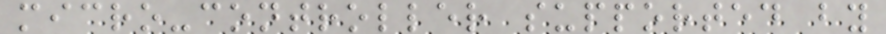micro-controller supported by
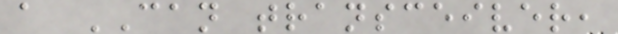a CAN transceiver,
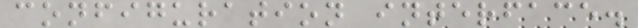configuration interface.
